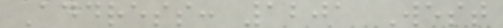Address: 1201 West
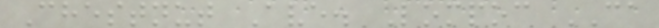Chestnut Ave. Lompoc CA
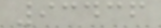93436
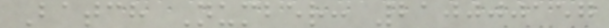Batch Number: 210000157
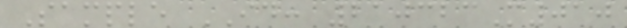Sample ID: 210323M010
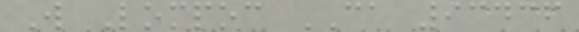W Lompoc CA 93436
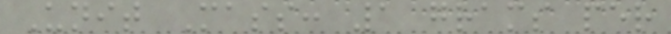Unit Mass: 1 grams per
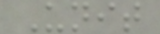Unit
